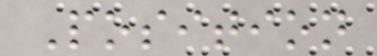Position
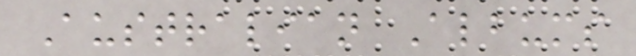Australian Albums
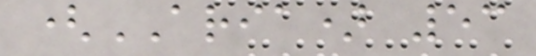(ARIA) 53
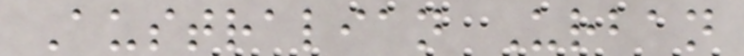Australian Urban
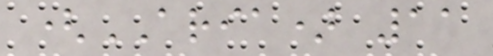(ARIA) 11
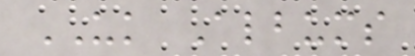UK Albums
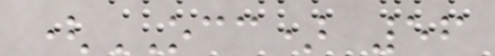(OCC) 56
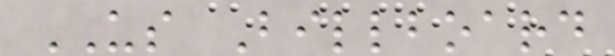US Billboard
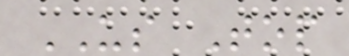US Top
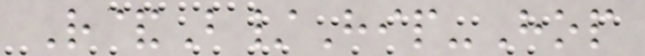R&B/Hip-Hop
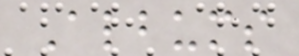Albums
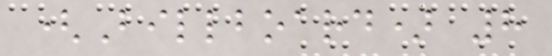(Billboard) 8
